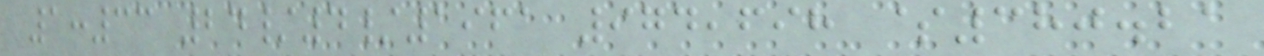1:33 24/4/1961 974,698 $380.21
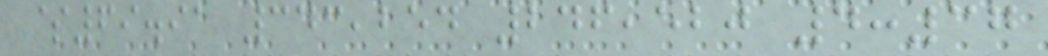$69.91 343,254 246,520 4:37
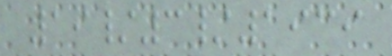19/3/1939
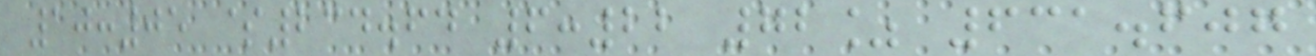10:05 $234.64 6:22 72% 631.607
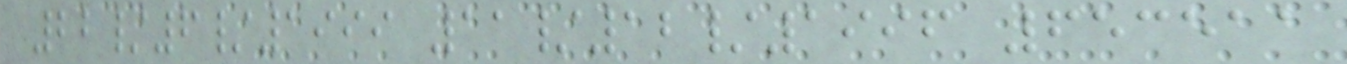22/6/1999 11/12/1996 653511
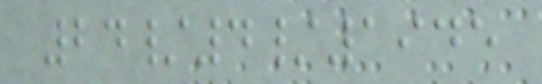24/4/1945
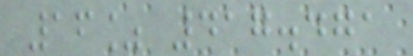16% 417.471
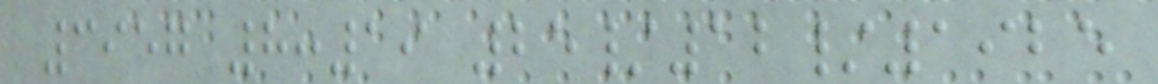3957 8:19 25/12/1925
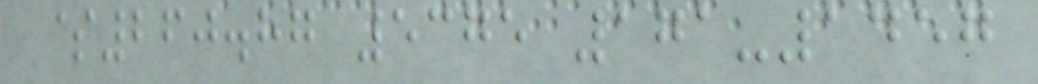$260.87 5375 171-1457
